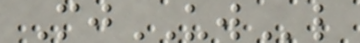MjUWl
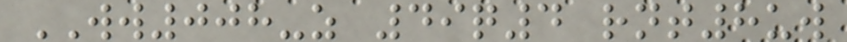WW008-z 49q4 rnt8uw
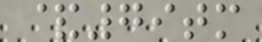&79tm
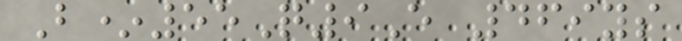B*55Q9E 469ys
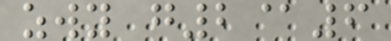zwy g2@6
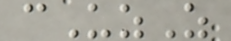cUzZ
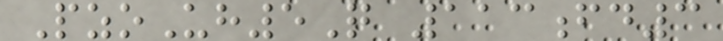PzoUh5Q 113fd3
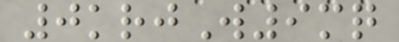0krjW9mq
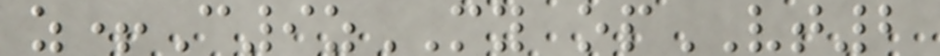z+C9zMY opVT2
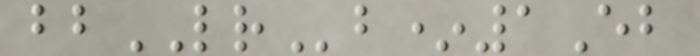bbLRb*1Eb
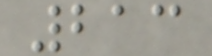213
